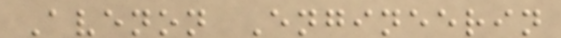Avenon Engineerin
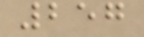257
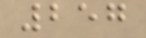257
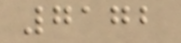7172
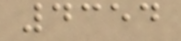4354
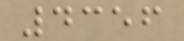4356
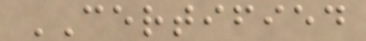CERTIFIED
